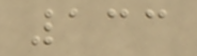133
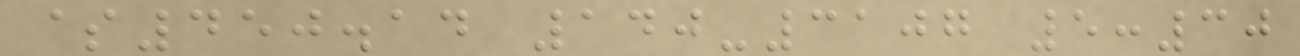$450.14 140-3107 5:30
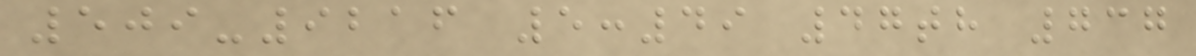509-9216 5:49 47th 737
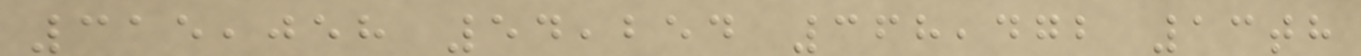315,058 54,254 368,472 13th
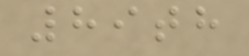89th
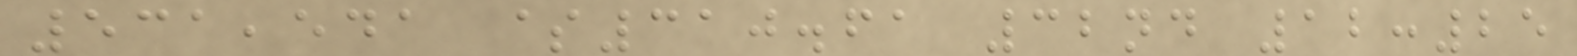531,541 $310.61 32nd 12:25
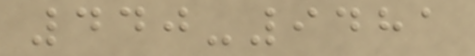440-9481
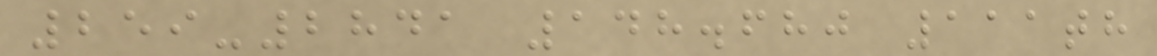259-2841 148.680 111th
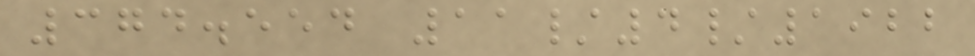374.554 11/4/1922
